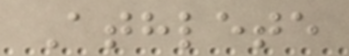Athlete
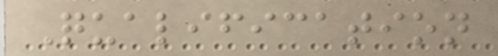Qualification
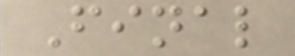Final
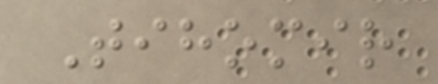Tihomir
